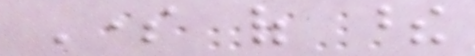Some of these
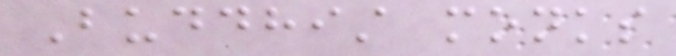Buddhist monks
